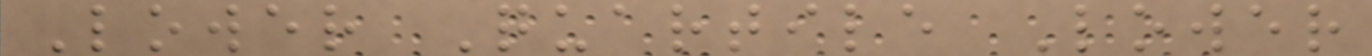Lower Quartile Lower
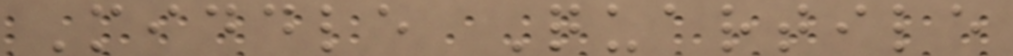Middle Quartile
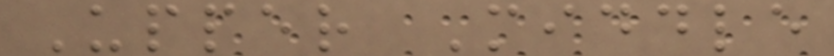Upper Middle
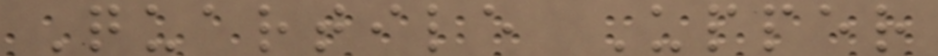Quartile Upper
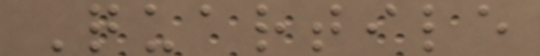Quartile
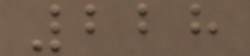228
